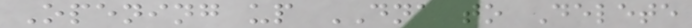Opening up DNA to Delete
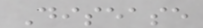Disease
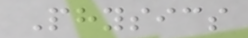Physics
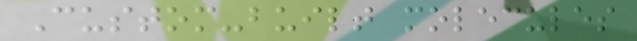Custom-built molecules
